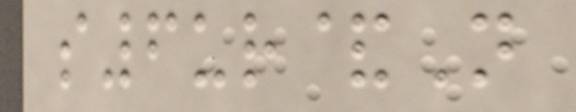s6ur&N
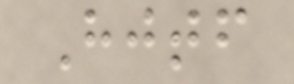Hjtf
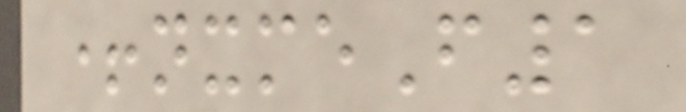+nxmeF1
